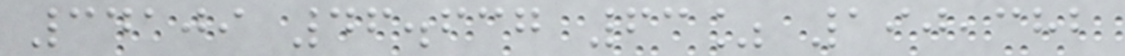34109 46.637 63% 190,382
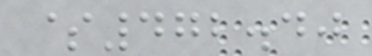$472.40
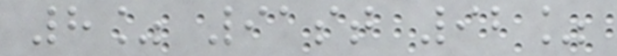8% 91st 92%
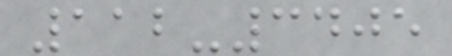112-3405
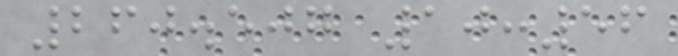260.507 10:56
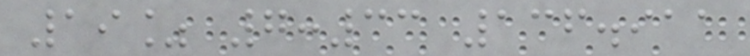19% 7:33 136.911
